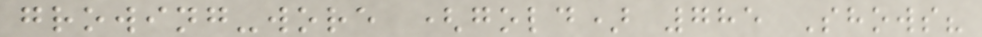growing-wore (gold) 785 Shows?
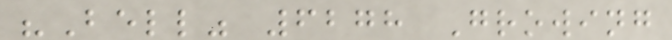"Bell" 6278 Growing
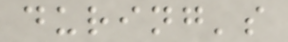during's
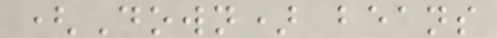(Down) beans
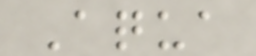Aqua
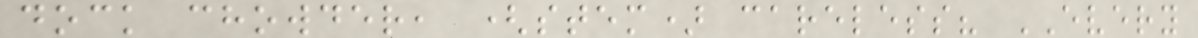dock chowder, (stem) careless? EVERY
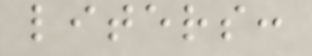liters:
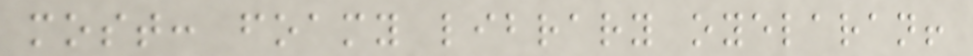most: foamy library oyelaran!
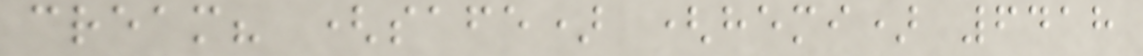cream? (safe) (hemi) 6418
